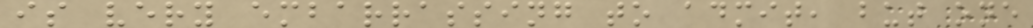is very embarrassing to admit, but one
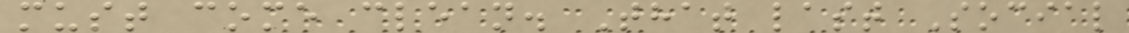must come clean. That last Social
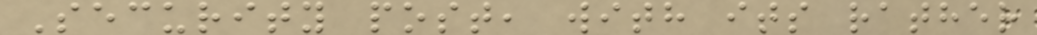Security post, with its rather
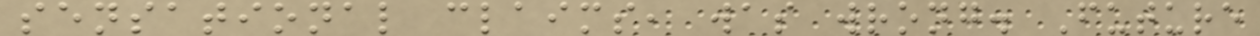sensational claims, was wrong. Future
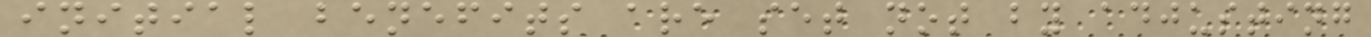initial benefits are set not by adjusting
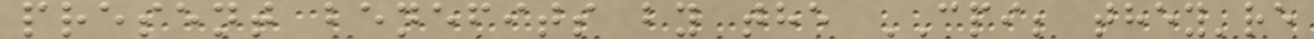present benefits by the CPI; they're
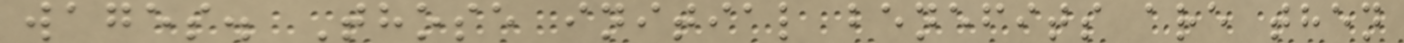wages. Those initial benefits are then
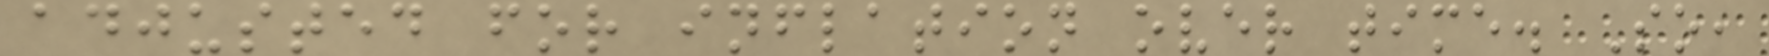adjusted for inflation over time. So,
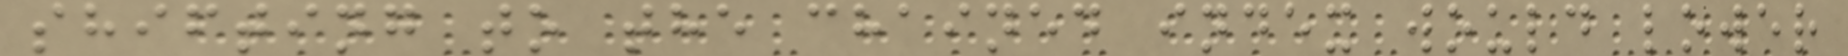shifting to the chained index would lower
